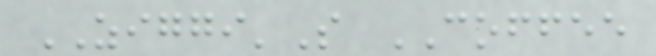ZIGGI'S COFFEE
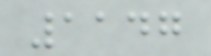1147
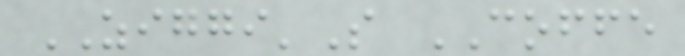ZIGGI'S COFFE
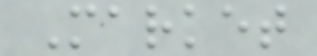Market
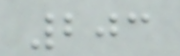203
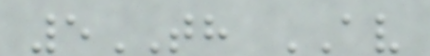5TH AV
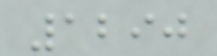1290
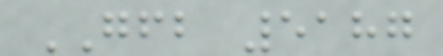GFB 5187
